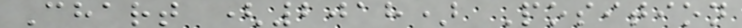Chart (2018) Position
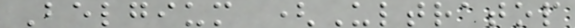Belgium (Ultratop
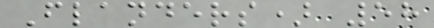Flanders) 58
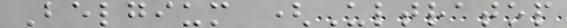Belgium (Ultratop
